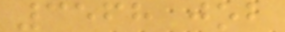3568 job
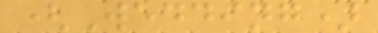(Wedding)
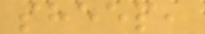sheep,
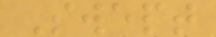Swept
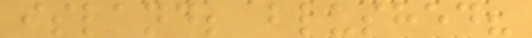island; blushed?
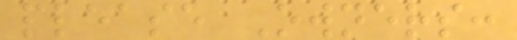please Owners:
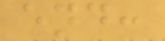end:
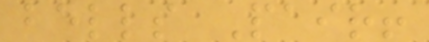bells Pair!
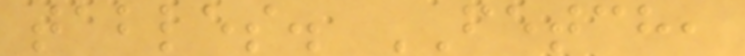tables. FETCH,
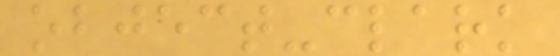object-clark
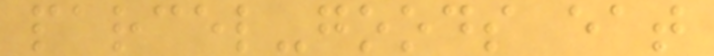parcel-goods eat
